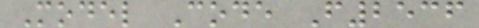Model Code F2536
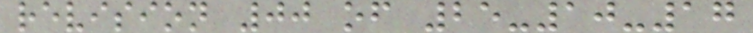revision 00 of 25-10-17
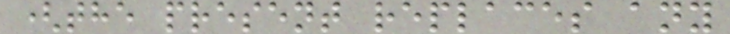(the present replaces any
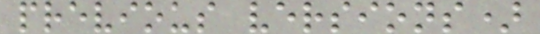previous versions)
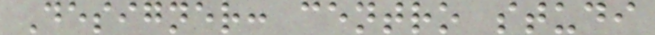Designer: centro studi
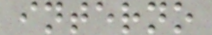interno
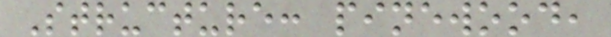Structure: pinewood,
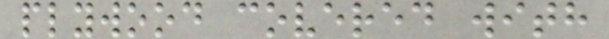plywood covered with
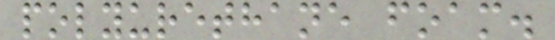polyurethane foam.
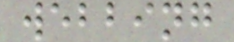webbing
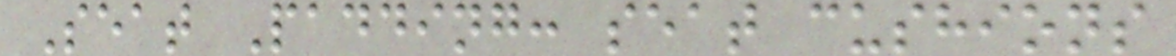Seat Padding: seat cushions
